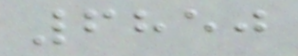6850
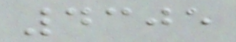4305
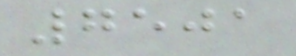7501
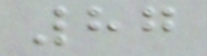87
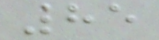85
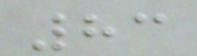83
